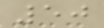50
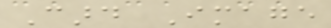Card Image
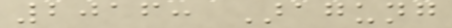2016: Aragung
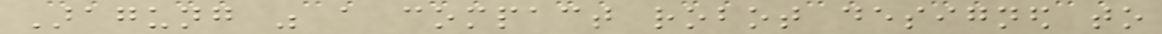Aragung was a compact robot designed to
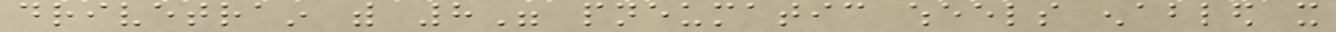drivetrain with 8" pneumatic wheels enabled it
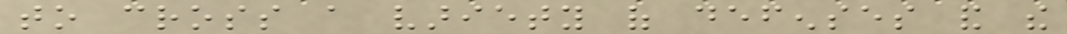to cross a variety of defenses and the
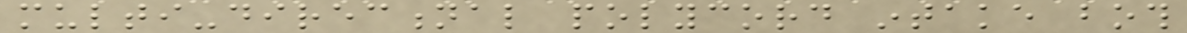multi-directional polycord intake both
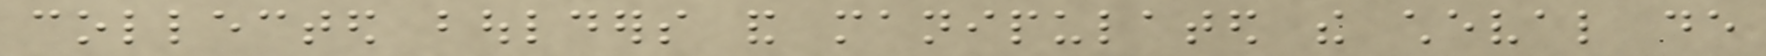collected boulders and manipulated the cheval de
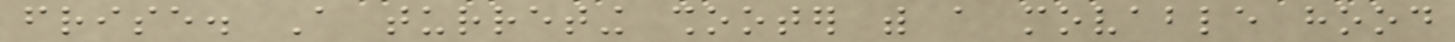frise. A turreting shooter with a movable hood
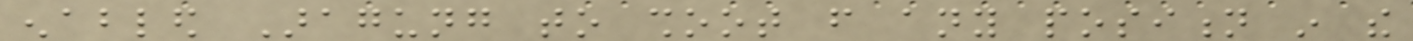enabled Aragung to shoot from any position in the
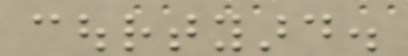courtyard.
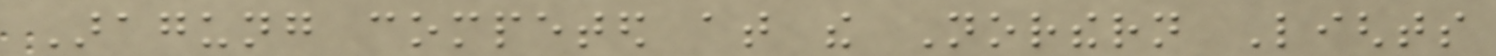Aragung competed at the Northern Lights
